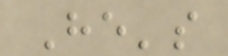He's
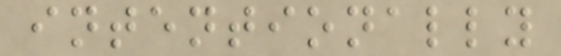intentionally
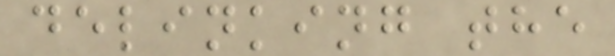delinking the
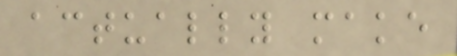actually make
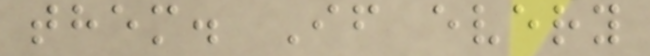them. If every
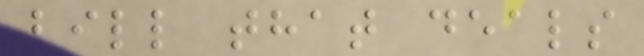bill that deals
